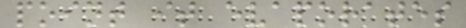point it evaporates
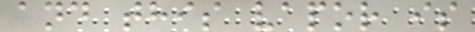and this vapor is
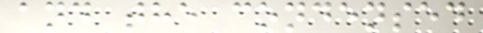and the condensed
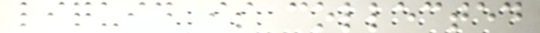liquid is collected
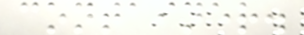container.
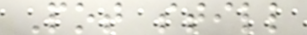Pot still
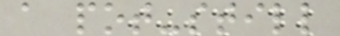a pot-still
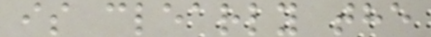is clearly the
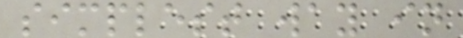simplest way in
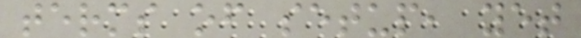terms of setup, yet
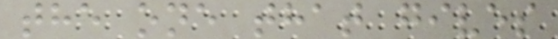the one that gives
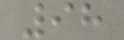98
